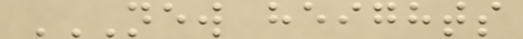NEW HEIGHTS
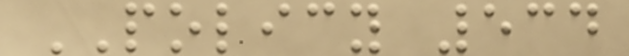POLICY 534
